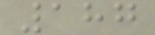187
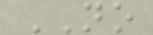NO
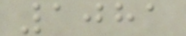1081
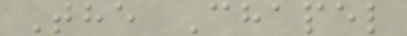The Chapel
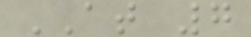AT 7
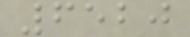6520
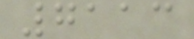7113
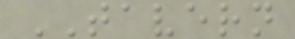TAVERN
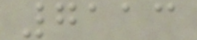7113
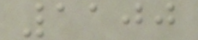1100
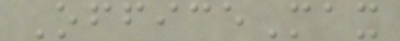OfficeMax
